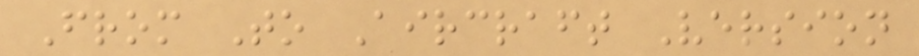From To Aircraft Version
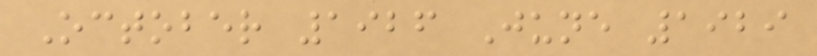October 1926 June 1929
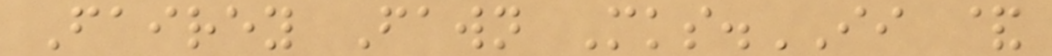Fairey Fawn Mks.II &
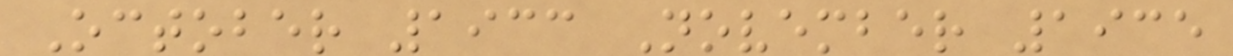October 1933 November 1935
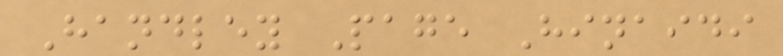Handley Page Hinaidi
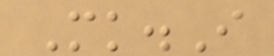Mk.I
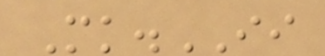Mk.II
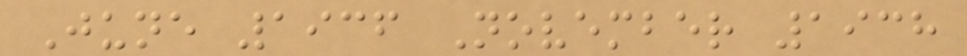June 1936 November 1938
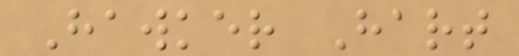Hawker Hart
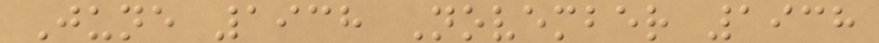June 1938 November 1938
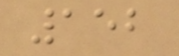152
